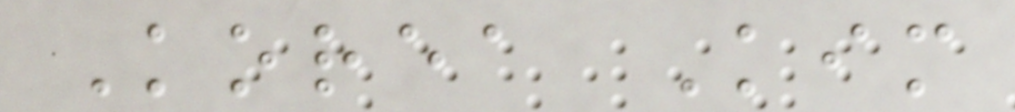Korea Kim
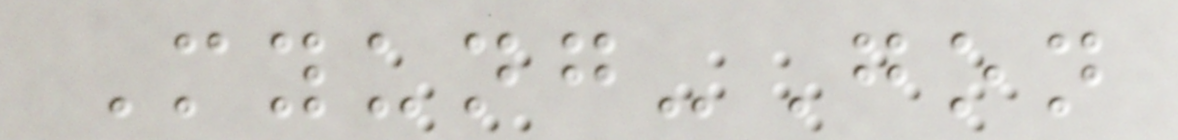Myung-Gon
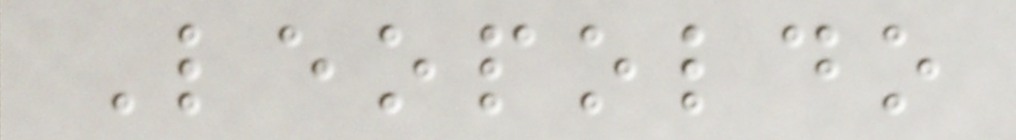Leopoldo
